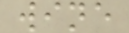wine
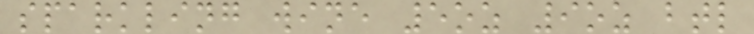sparkling wine 5oz 9oz btl
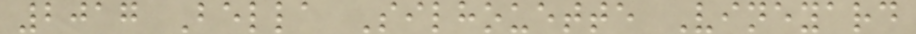2017 Bella Silhouette Vineyard
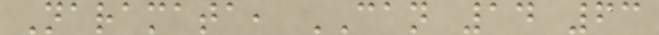Naramata, CAN 14 63
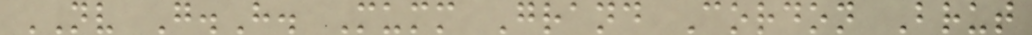NV G.H. Mumm Grand Cordon Brut
